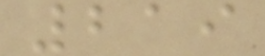219
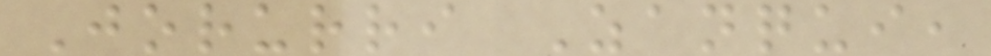Jorurri Zanqui,
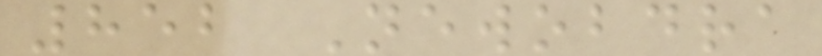852 Newobdra
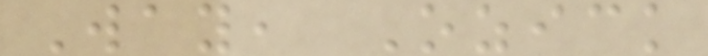Way, Ozick
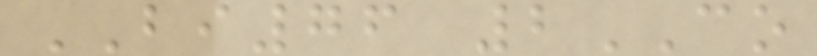BI76 2CO
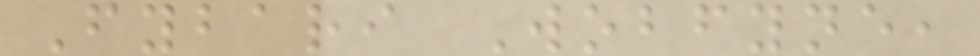Fybari Wobfyne,
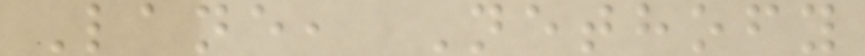Lane, Nethofy
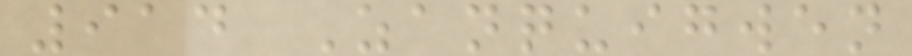914 Zanquigwen
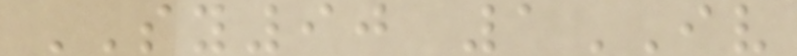SY90 1IV
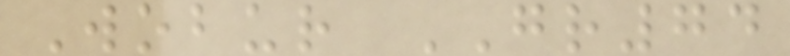Wobur GR74
